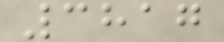3817
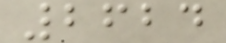2624
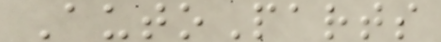AutoParts
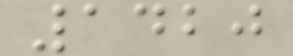1420
